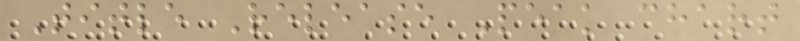Title Release Peak chart
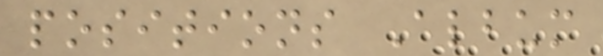positions Album
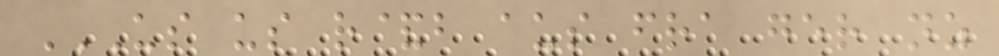US US R&B AUS FRA GER NZ
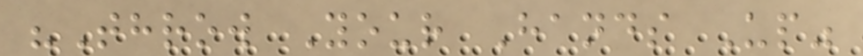"Throw Your Hands Up"
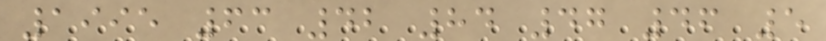1995 63 42 84 47 46 5
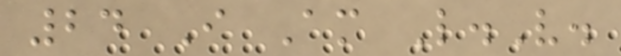24 I Am L.V.
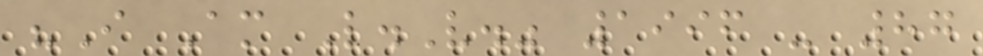"I Am L.V." 1996 - 87
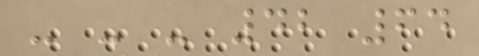- - - 42 64
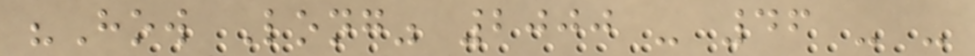"How Long" 2000 - 46 - -
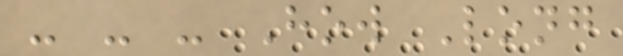- - - How Long
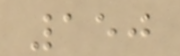150
